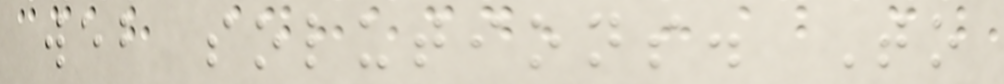web solutions. To
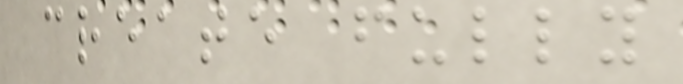create fully
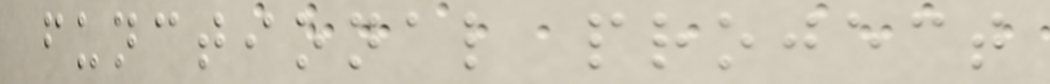functional project
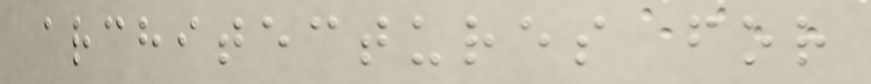architectures for
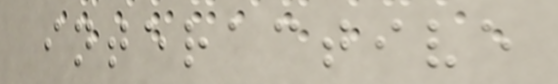interactive
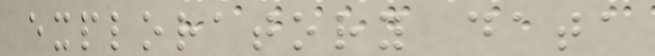exploratory data
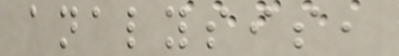analysis,
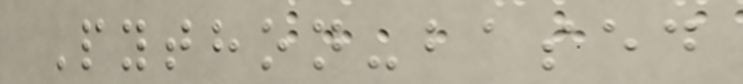Python-based
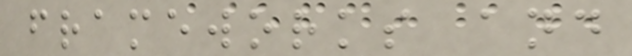frameworks and
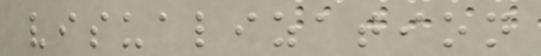visualization
